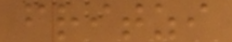fritzi
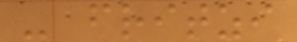- fritzi
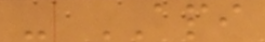- API
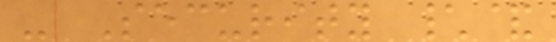- Security \&
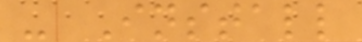- Install
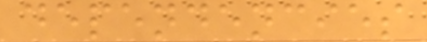dependencies
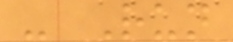- Run
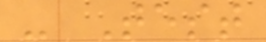- Test
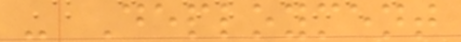- Deployment
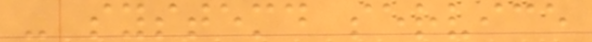- systemd service
